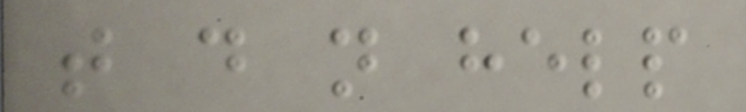that do not help
